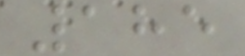185
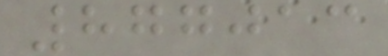877013
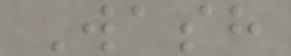Wash
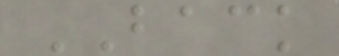BACK
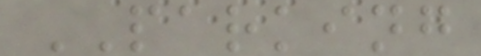PARKING
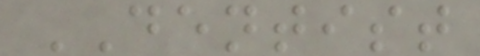DENTIST
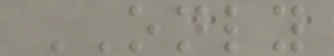ONLY
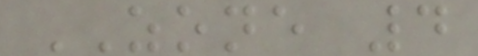ZONE 4
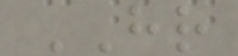HR
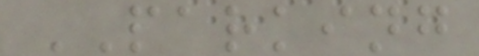PARKING
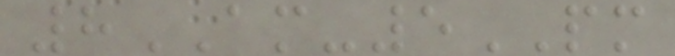8AM-5PM
